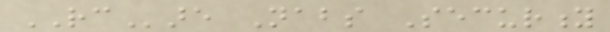RCare Nabs Security
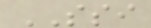SSI
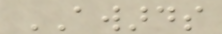AWARDS
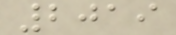2019
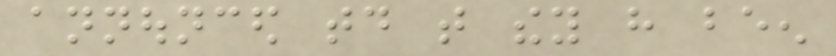announced today that they have been
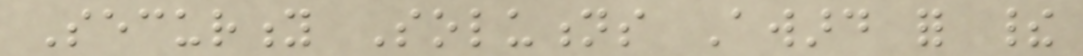Security Solutions Award for their
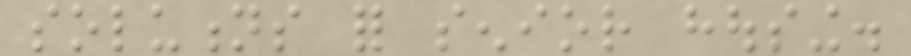solutions for senior housing.
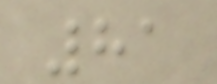81
